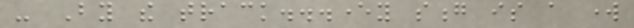- By the track...every song is a work
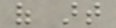of art
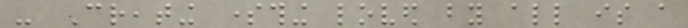- Creating something loved by all is a
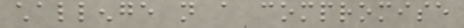challenge not a compromise
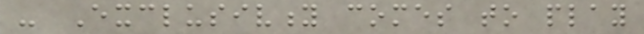- Exclusivity comes to play
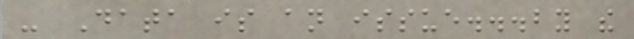- Data is an issue...by the
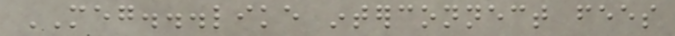MEG...like interconnect fees
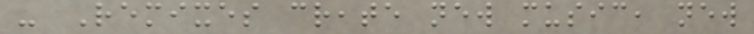- Remixes create new music, new
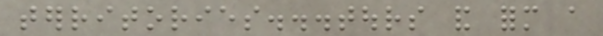territories...tours and form a
